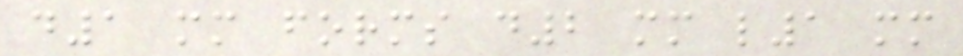d1 mm forms d2 mm l1 mm
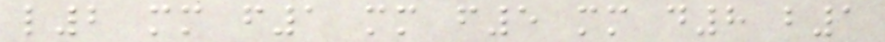l2 mm f1 mm f5 mm d8 b1
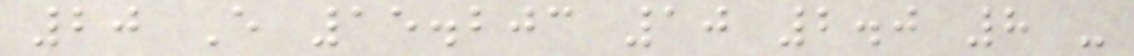20 E 15.203 10 2.0 8 -
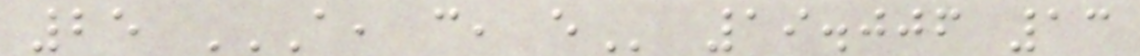25 A, C, E 19.006 13
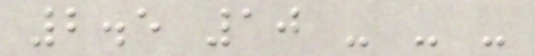2.5 10 - - -
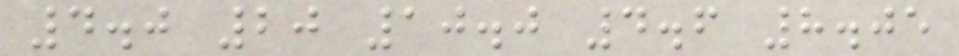4.0 20 10.0 4.6 8.05
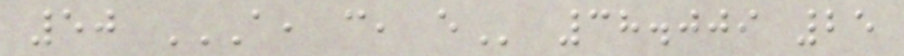50 A, C, E 38.009 25
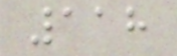118
